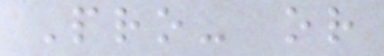Pro- or
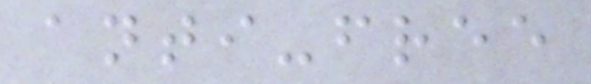anti-free
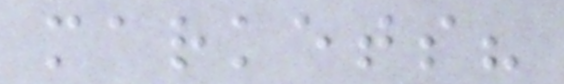markets?
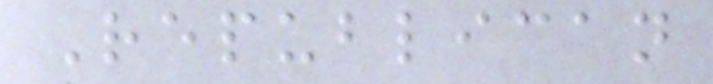Republican
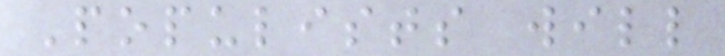Populists will
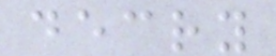decry
